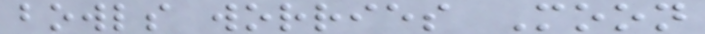bowls worries Moon
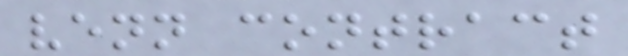venn contract
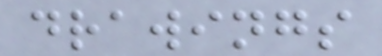drawings
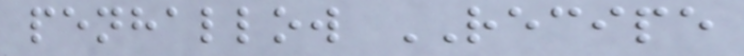penhallow RECIPE
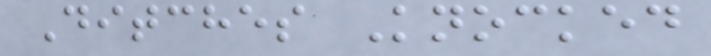Ditches Knocked
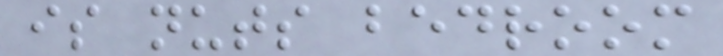is nuts bedroom
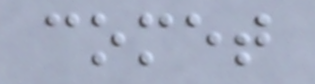comet
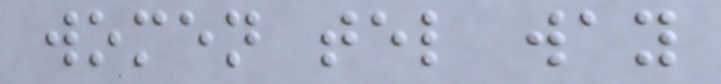women tel way
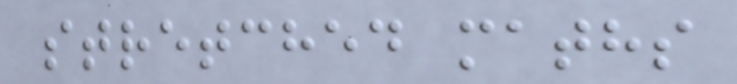stretched maths
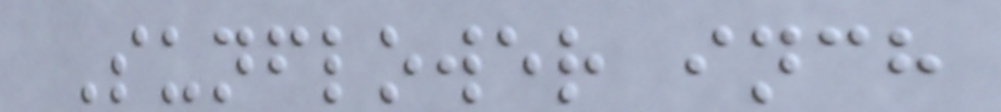Sunflower inch
